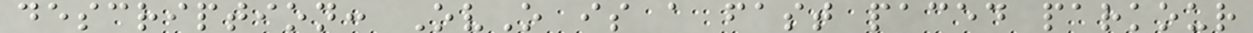description: OvO is a fast paced parkour
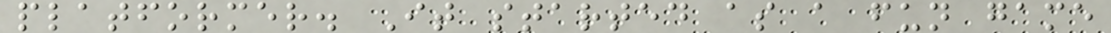platformer. It started as a fun game
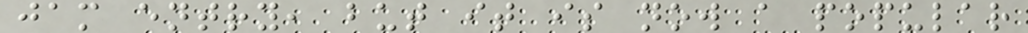jam entry, but it is now a popular
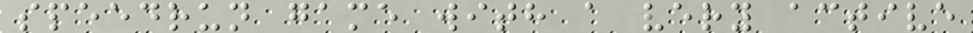speedrun game with a very active
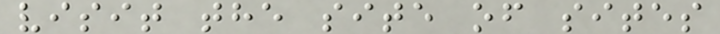visit the site of sites
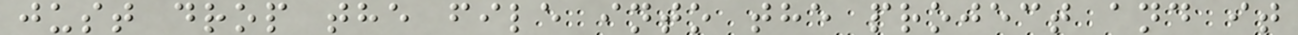just drop the file into the project and it
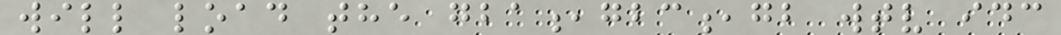will load the gba,gbc,gb wtv idc
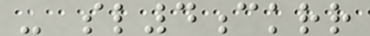- sl4ckrr
